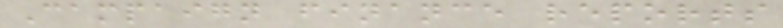Campaign finance reports
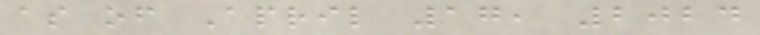as of April 17, 2024
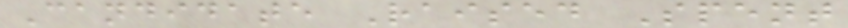Candidate Raised Spent
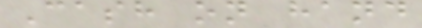Cash on hand
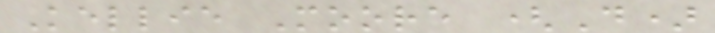Kellie Moore (D)
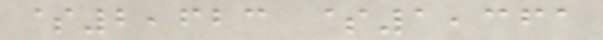$2,623 $1,361
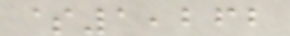$1,262
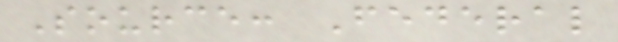Source: Federal
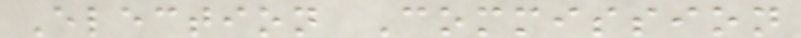Election Commission
